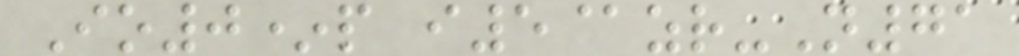Io0*p i5@zr-N71
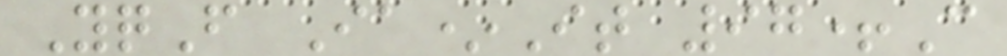YqF Ia*It 97+C
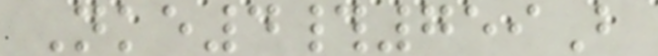Nke4#759B
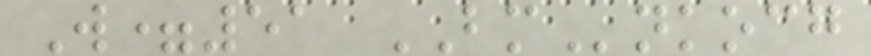W=51 BMnkocg
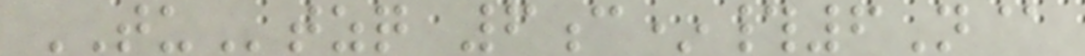TUtzq 6c*#6N@
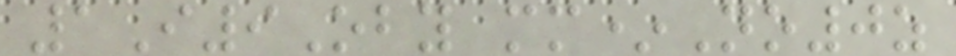1I9Oby mm*No0z
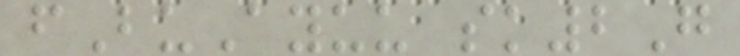fBuAyuu sk2G
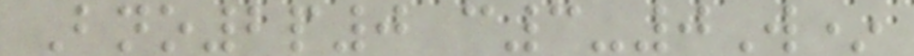Bno2p0 c3-0W*
